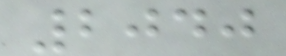2040
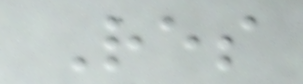Res
